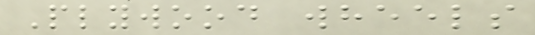Plywood wheels
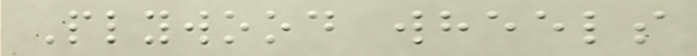Plywood wheels
